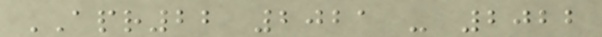APR22 2021 - 2022
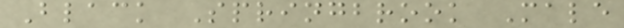Black Springbrook Male
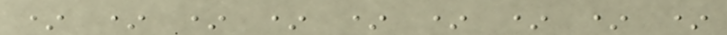* * * * * * * * *
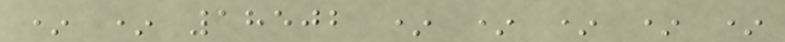* * 18502 * * * * *
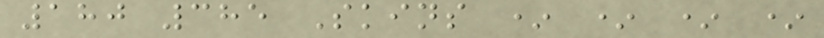180 385 Skins * * * *
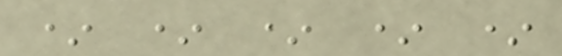* * * * *
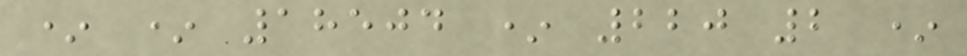* * 18504 * 220 2 *
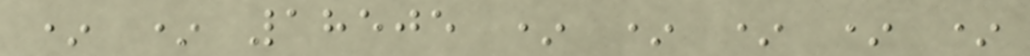* * 18505 * * * * *
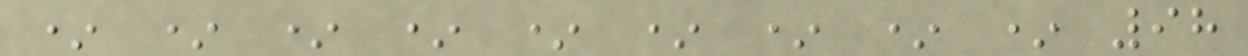* * * * * * * * * 98
